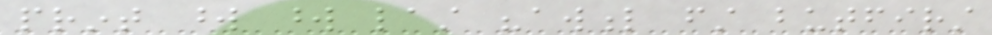print word word last "awful first butfirst
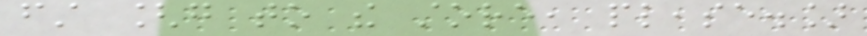first [go to the store, please.]
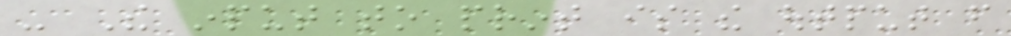- The input to print is the output from
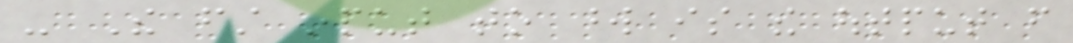- The first input to word is the output from
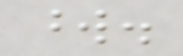word.
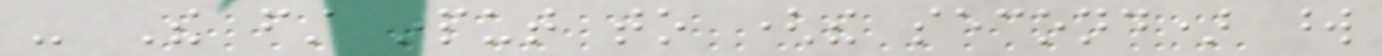- The first input to (the second) word
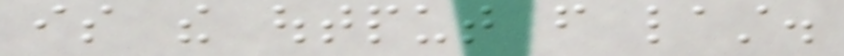is the output from last.
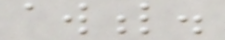awful.
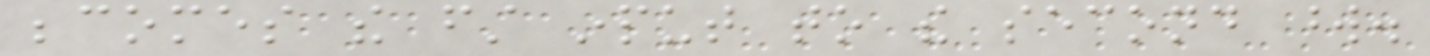becomes the first input to the second word.
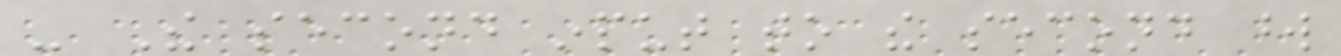- The second input to the second word
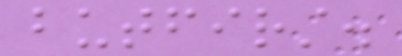butfirst.
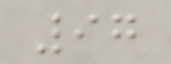97
